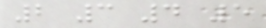2 3 4 5
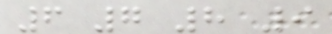6 7 8 9
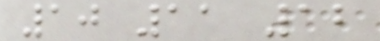10 11 12
